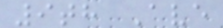9th Ave
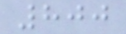800
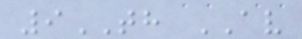9TH AV
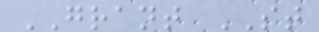GRANT ST
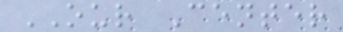OUR Center
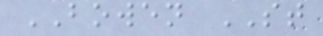BOWEN ST
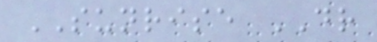SUNRISE DR
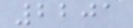2201
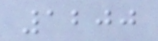1200
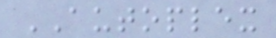AUTOPLEX
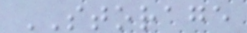STORAGE
